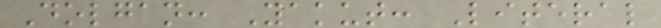Dolgan: Yakut: Literal
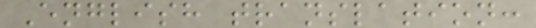English translation:
